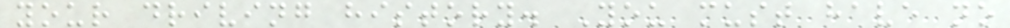your driving history. You must have no
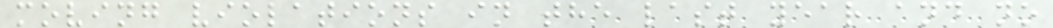moving violations in the last year and no
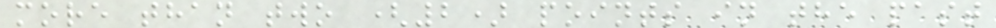more than two (2) points in the past
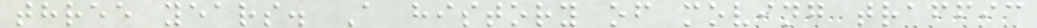three years. A history of moving traffic
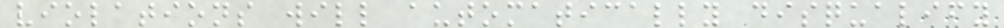violations will automatically disqualify
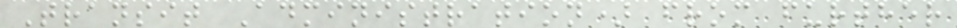Transit Administration) from further
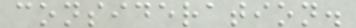consideration.
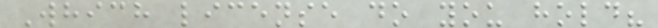Which license do you hold?
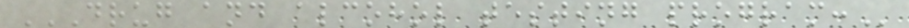DRUG AND ALCOHOL TESTING PROGRAM:
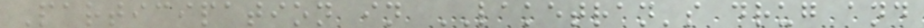Participation in LAKETRAN's drug and
